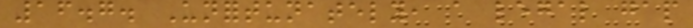16.7. Unfortunately, a legal gap
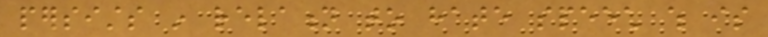persists in relation to hate speech which is
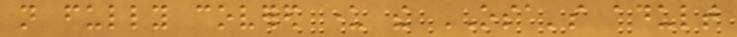not fully covered under the OSA's adult
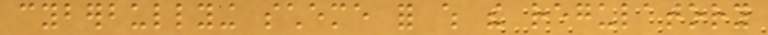cyberbullying scheme for which the regulatory
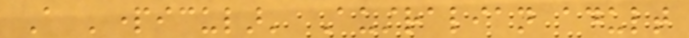A 'particular' Australian adult
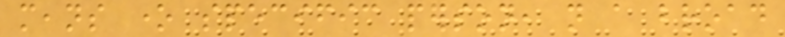means one specific person, not a broad
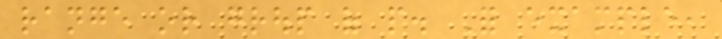range or group of people. For example,
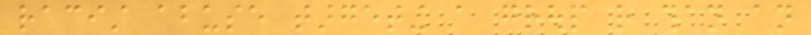racist abuse targeting a group rather than an
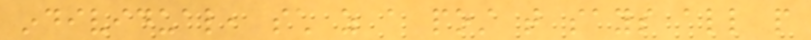individual, such as a post that says all people
